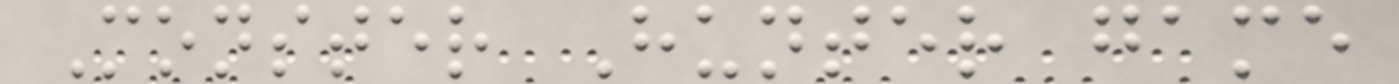Monster Hunter game
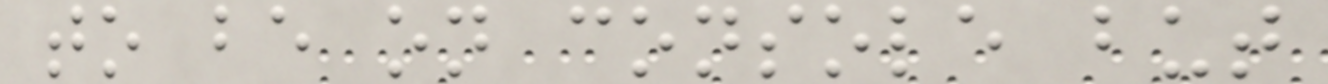to be on console but
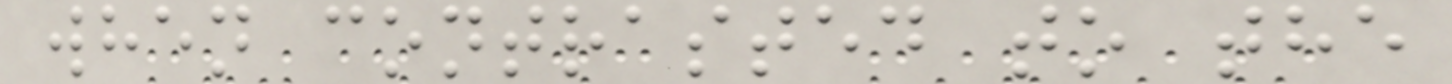when contrasted to the
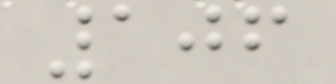106
